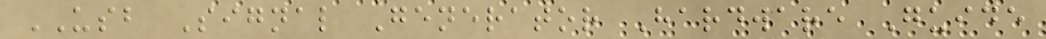USB Signal Generator Hardware Guide
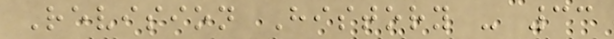Revision History - 33
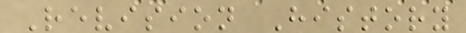Revision History
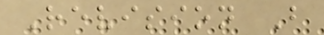Revision B
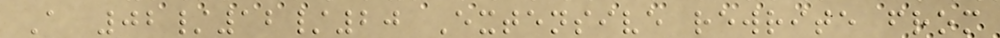A 02/12/20 Extensive rewrite from
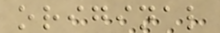original
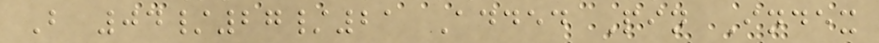B 04/27/21 Added Pin Index
